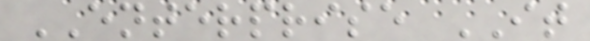ENTERPRISE IT
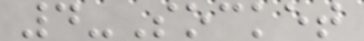4-Socket
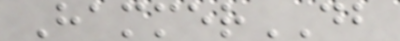HammerDB
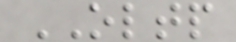OLTP
